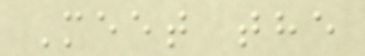Meet the
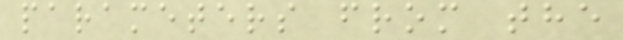parameters from the
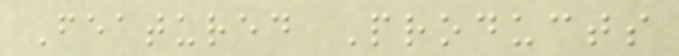Featured Products
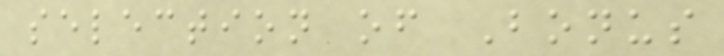selection of Bonus
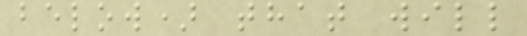below) that will
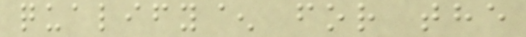qualify^ for the
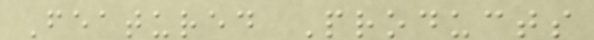Featured Products
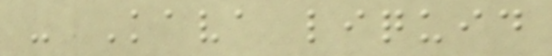- Kava liquid
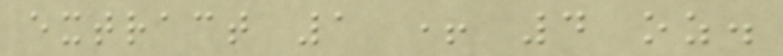extract 1 + 4 oz.
